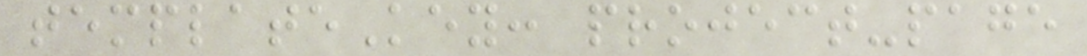templateKey: project-page
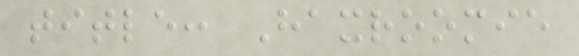title: Haxroomie
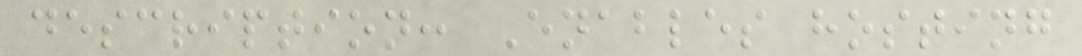description: Enables hosting
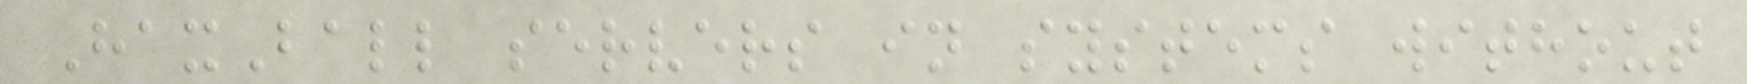HaxBall servers in systems without
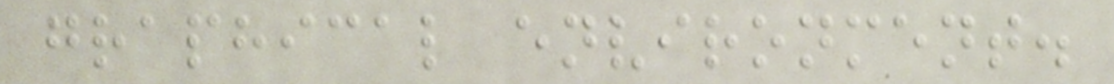graphical environment.
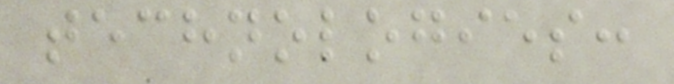technologies:
